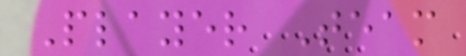Player Team
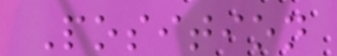Position
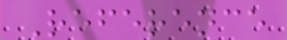Reference
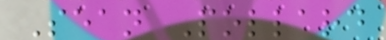Sean Pollard
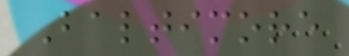Baltimore
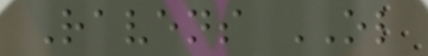Ravens OL
